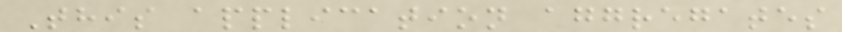This application aggregates
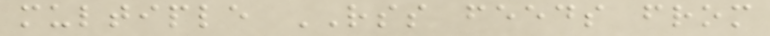multiple RSS feeds from
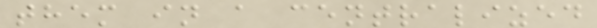them in a centralized
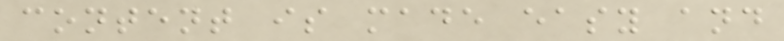content is made easy and
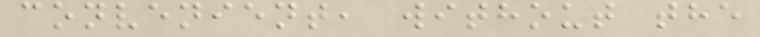convenient, without the
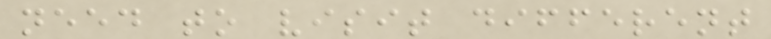need to visit different
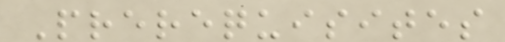Prerequisites
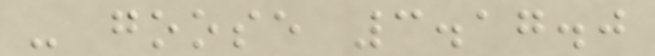- goose 3.17.0
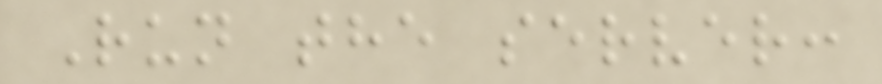Run the server:
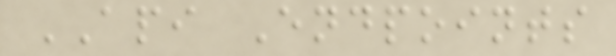API Endpoints
